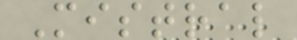Mistral
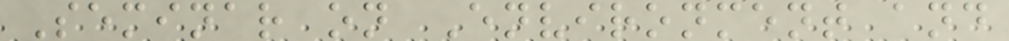Seminar on Environment and
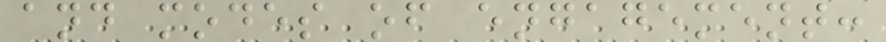and modes of engagement:
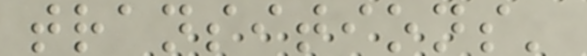transitions'
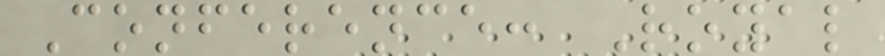Conference: Royal
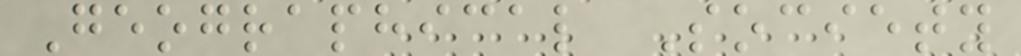Geographical Society
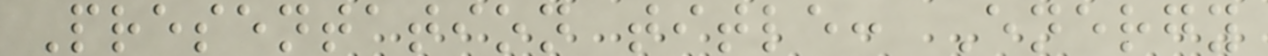Presentation title: Energy
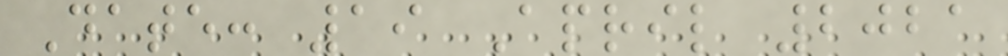Date: 19 April 2021
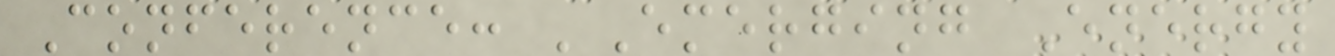Conference: 'Emerging Energy
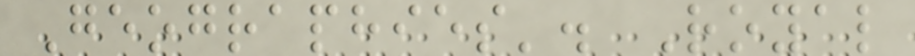Geographies'. Royal
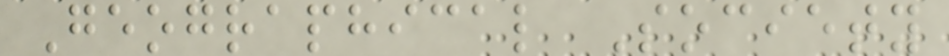Geographical Society
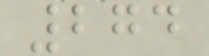274
